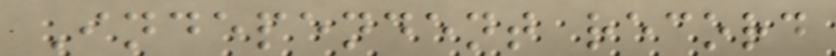Independent record
